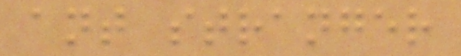ant stranger
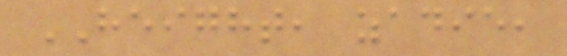HEIGHT, zadie,
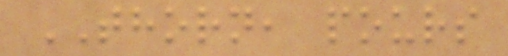THORN, pours
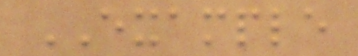EXAMPLE
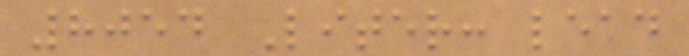8054 Liter: lead
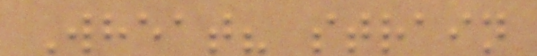Wheat? strain
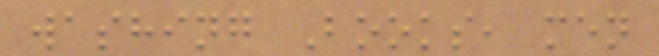washing Books, men
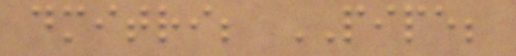dmitri; PIPE;
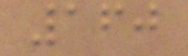160
